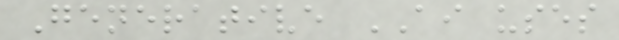Generative AI uses
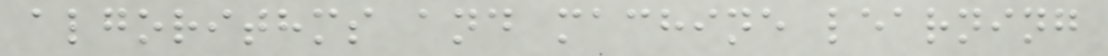algorithms and machine learning
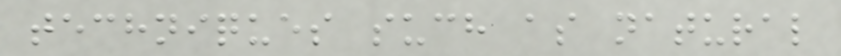techniques such as natural
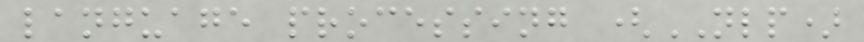language processing (NLP)
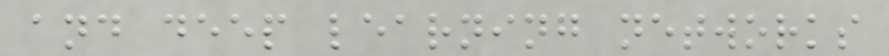and deep learning networks
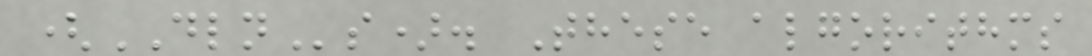(DLNs). These algorithms
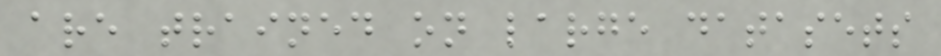are trained on large datasets
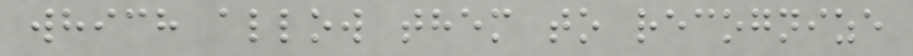which allow them to recognize
